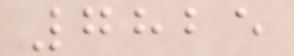7825
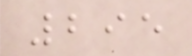295
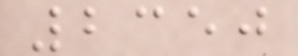2350
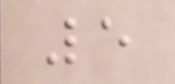5
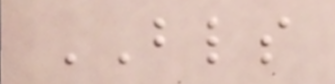BLS
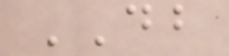DB
